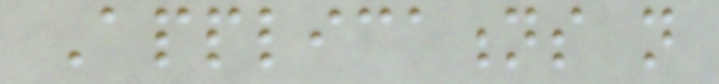Applications not
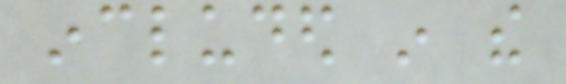included in the
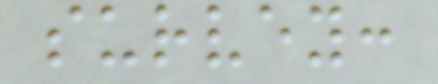survey:
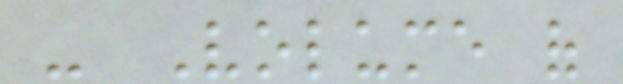- Volume of
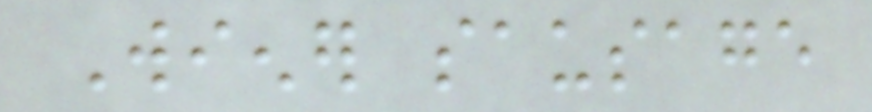Wiener sausage
